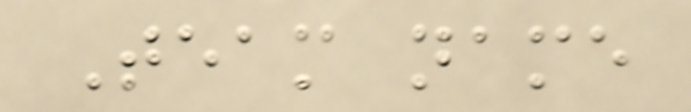Team name
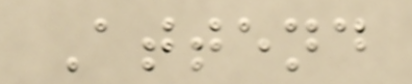Attend
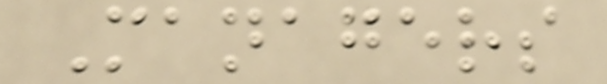Managers
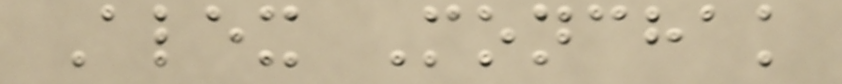Alex Monchak
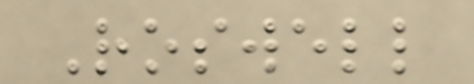Roswell
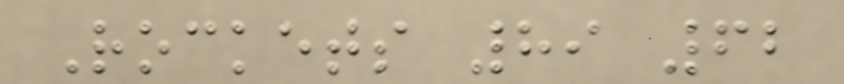Rockets 89 62
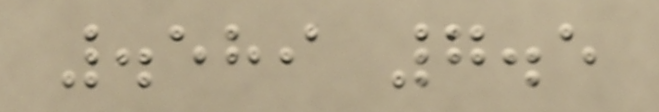.589 7.5
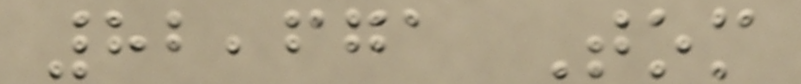82,671 Tom
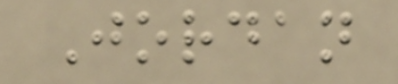Jordan
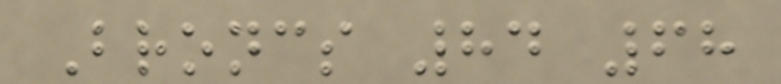Broncs 84 68
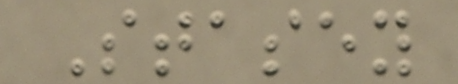Stasey
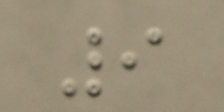9
